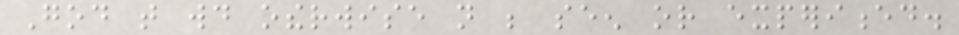God that would otherwise not be seen or experienced.
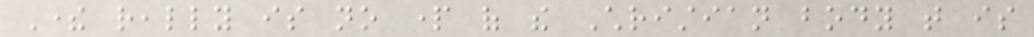There really is no part of the Christian body that is
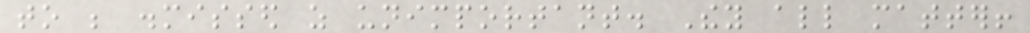to be dismissed as unimportant. They all matter!
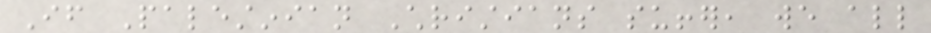If Palestinian Christians suffer, we all
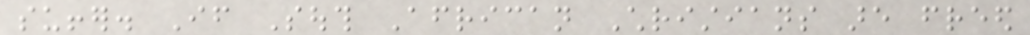suffer. If South African Christians are freed
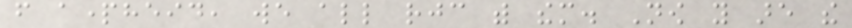from apartheid, we all rejoice with them. Now you are the
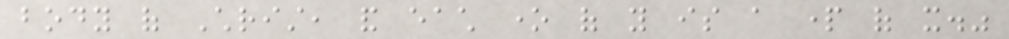body of Christ, and each one of you is a part of it."
